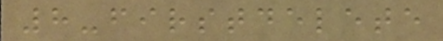8-firstdelete
